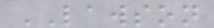LAWSON
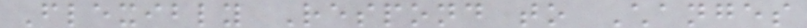Flexibly Respond to Changes
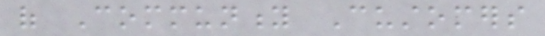of Community Customers
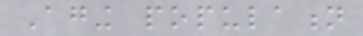Aging population
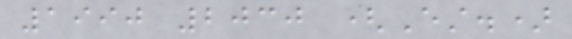1990 2030 (Est.)
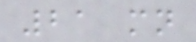21 mn
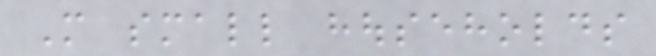More small households
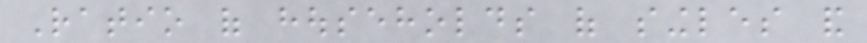Ratio of households of singles and
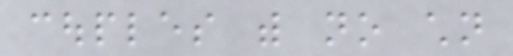couples with no children
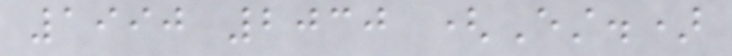1990 2030 (Est.)
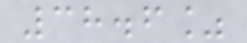38.6%
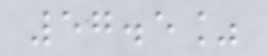57.5%
